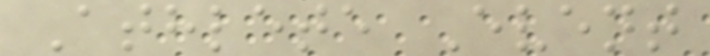Athlete Event
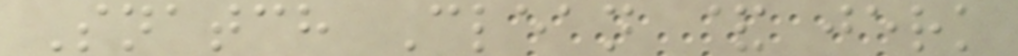Snatch Clean & jerk
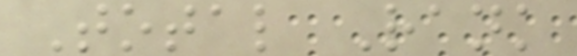Total Rank
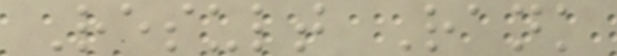Result Rank
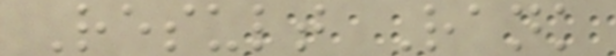Result Rank
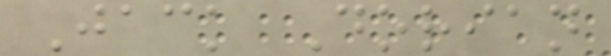Jack Dorian
